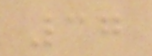37
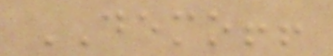DEMO!!
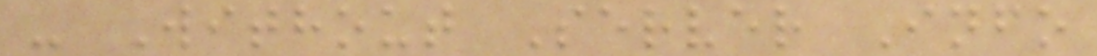- Without Server Info
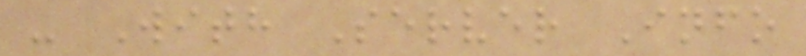- With Server Info
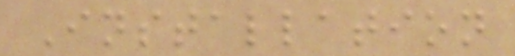Installation
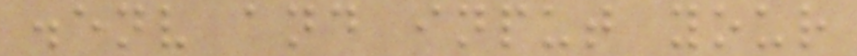.env and input your
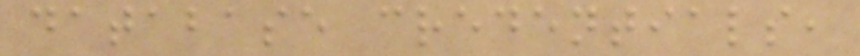database credentials,
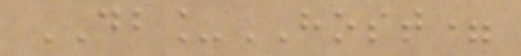DB_HOST=
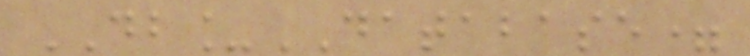DB_DATABASE=
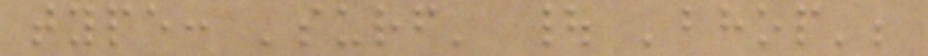type: 'surf' | 'bhop';
